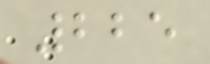225
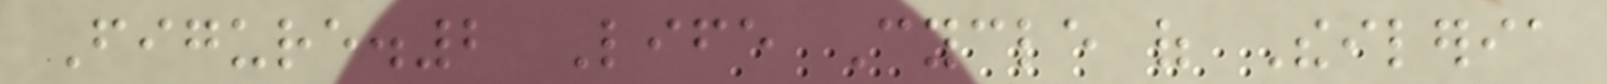Figure.2 Life Cycle of Theileria
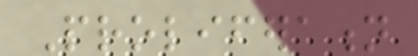Proliferation
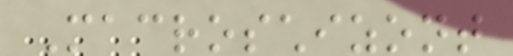Macroschizont
